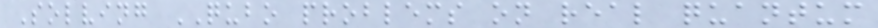Solving QUBO problems on real quantum
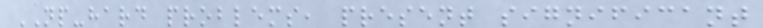NP-hard problems, present significant
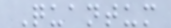Quantum
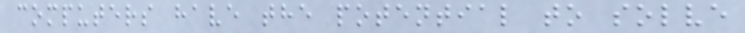computers have the potential to solve
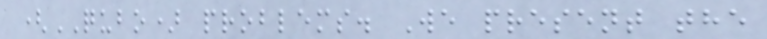(QUBO) problems. We present the
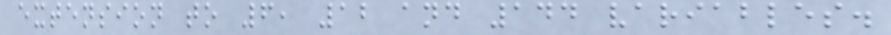extension to 6, 12 and 144 variables.
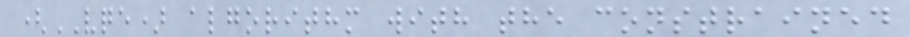(VQE) algorithm with the constrained
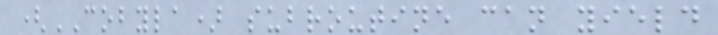(COBYLA) subroutine can yield
